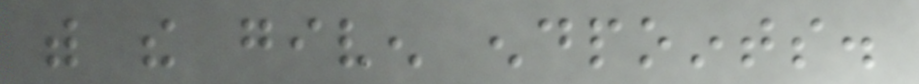with the given endpoints.
